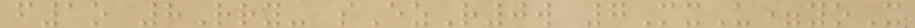f1o 8Rry- sEzR0w 7MxU=yoX
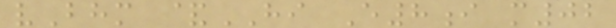vBhm &HI E8i m02
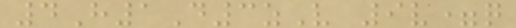4H1D3zV 9v=q
